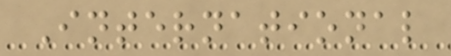International
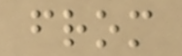from
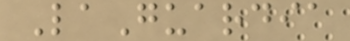LaGuardia
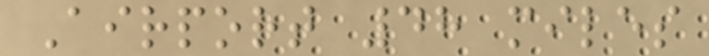Airport 48 miles
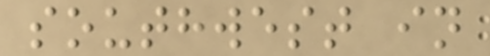southwest in
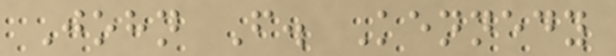John F. Kennedy
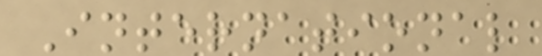International
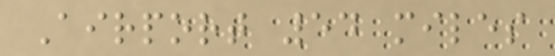Airport 54 miles
